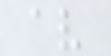av
